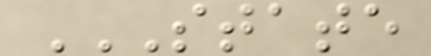STATE
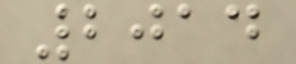2014
